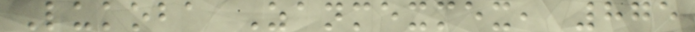Lukoba Zanmexmex, 875
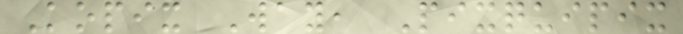Kopix Way, Pixquipix
